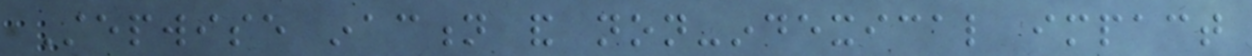Stepwise inaction and non-indexical impact
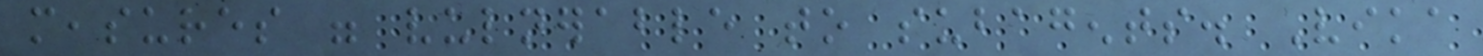measures were vulnerable to subagents. Vika
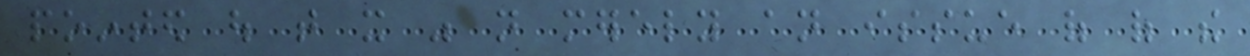pointed out that it was not merely an issue of of the
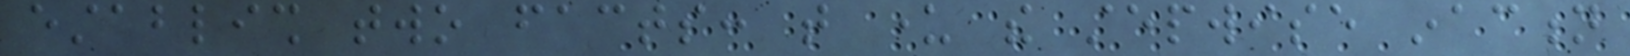establish two facts: that under the stepwise inaction
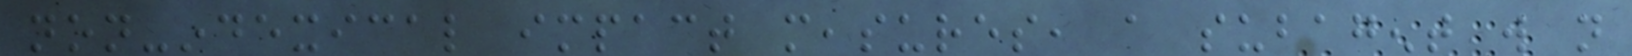non-indexical impact measures, a subagent will not
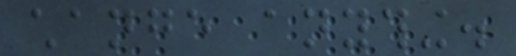change anything.
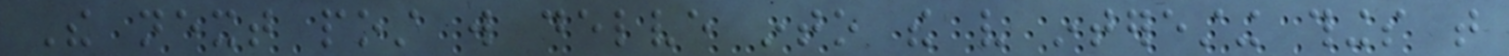The next post will delve into the very interesting things that
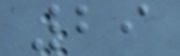29
